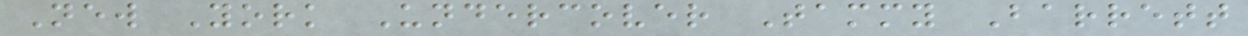New York Undercover Tammy Barrett
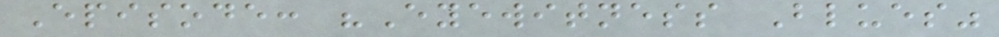Episode: "Eyewitness Blues"
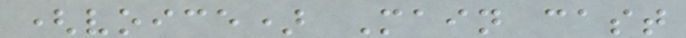(voice) Main cast
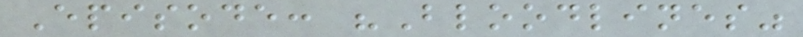Episode: "Bloodlines"
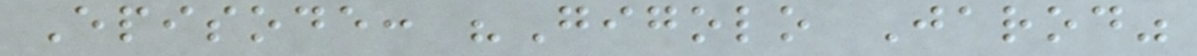Episode: "Gigolo Jarod"
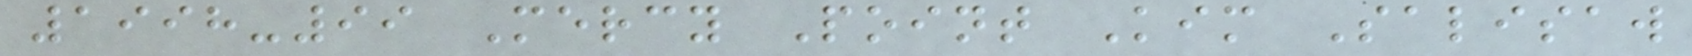1998-99 Mercy Point Kim Salisaw
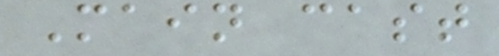Main cast
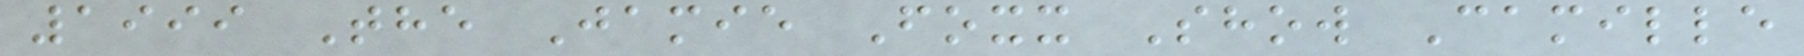1999 The Jamie Foxx Show Camille
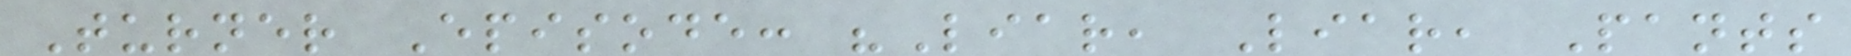Turner Episode: "Liar, Liar, Pants
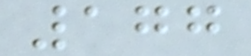177
